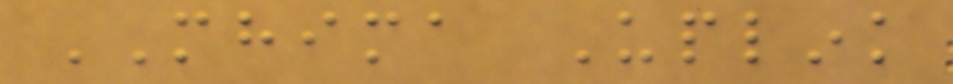MHIMA Uplink
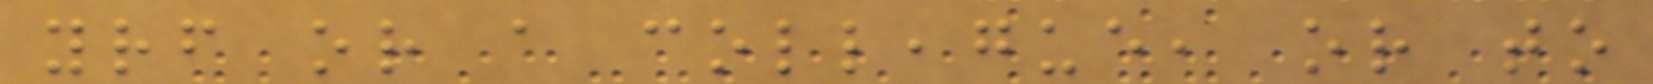yourself or a colleague, or to
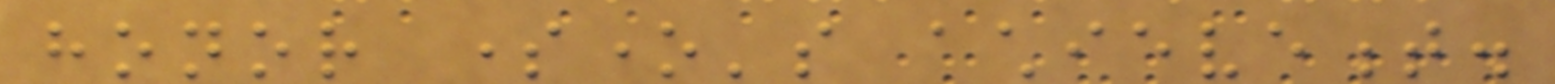honor someone's achievement.
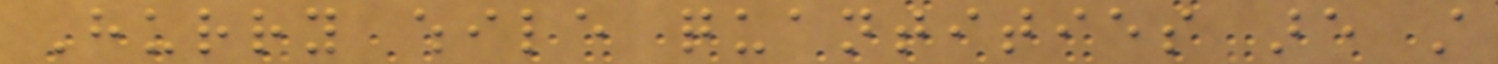Hurry while quantities are still
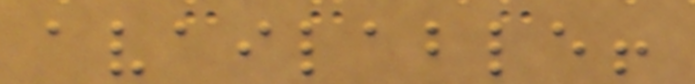available!
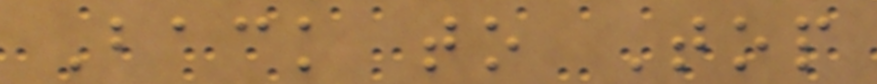Back to Top
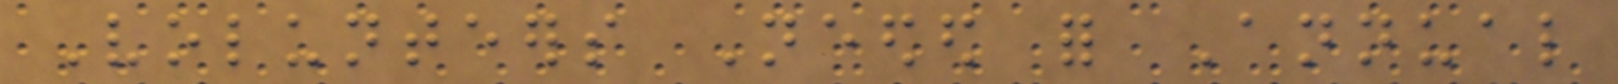Volunteers Needed for Annual
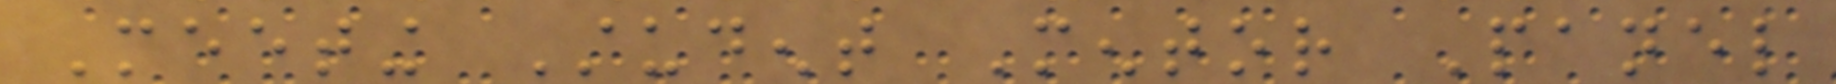Meeting Student Mentor Panel
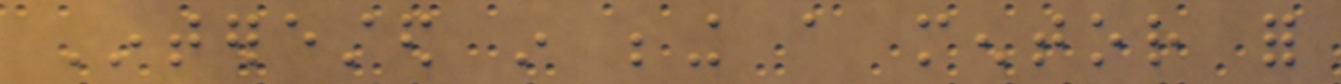Interested in being a mentor for
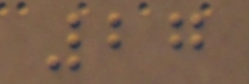27
